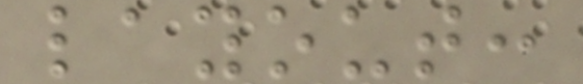layout:
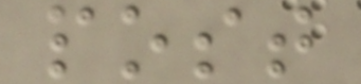post
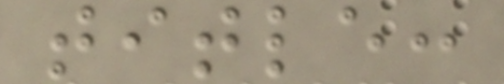title:
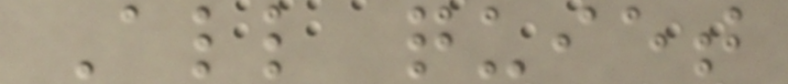All quiet
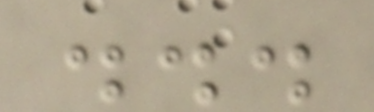...
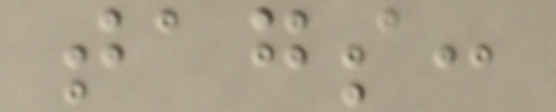tags:
